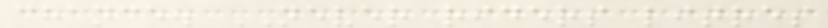chance. NEVER riders litres
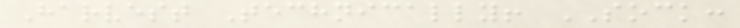Harvest Technically! SOCK:
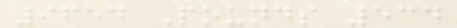9654 Pounds 534
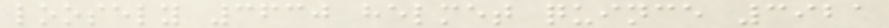loosely 3630 helmet quince 3921
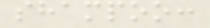shampoo:
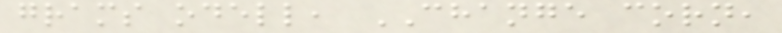grams odell, CHANGE corn,
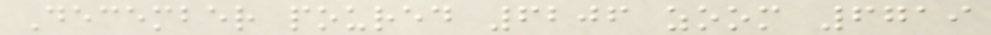December poured 6206 zoom 6719
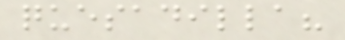quesadilla?
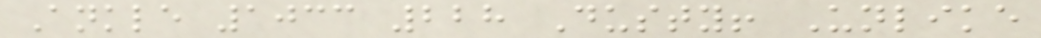Ankle 1033 228 Dusty! Unlike
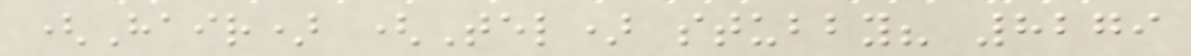(Hair) (Tel) stubby? 8279
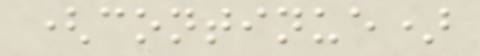(continue)
